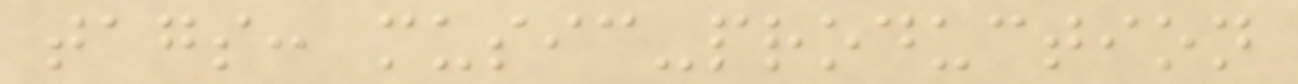tags: music-production
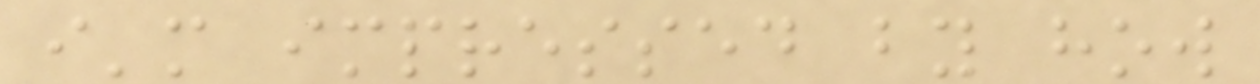i'm impressed by how
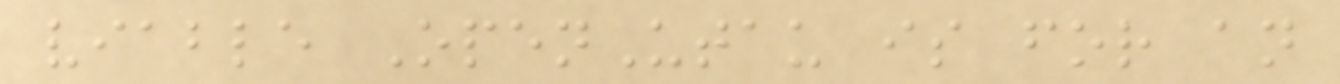viable OpenUtau is for an
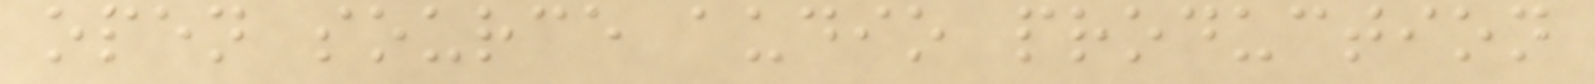open source audio production
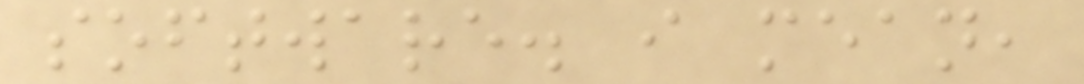software. i mean,
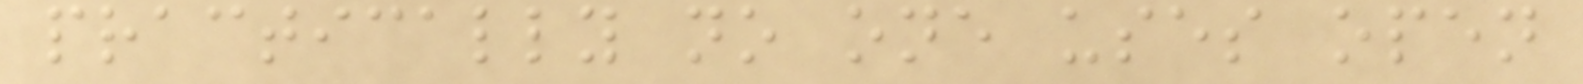practically no one uses open
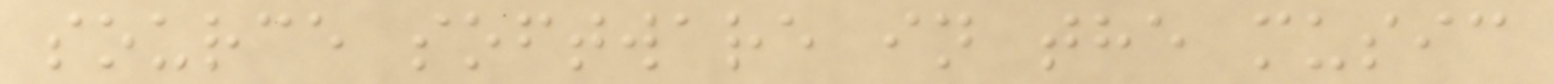source software in the music
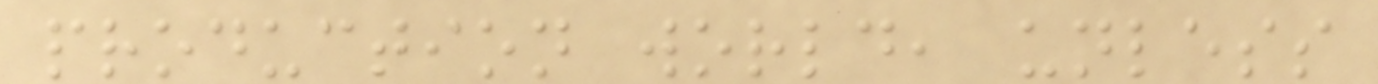production world, unless
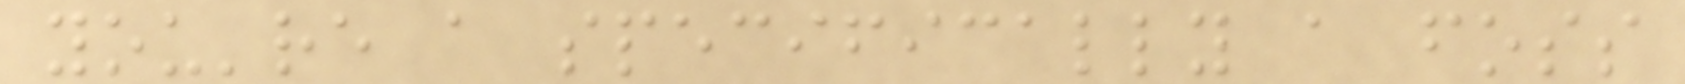you're a specifically a foss
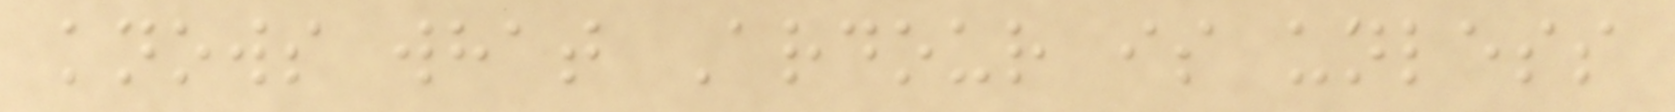knows what Ardour is unless
